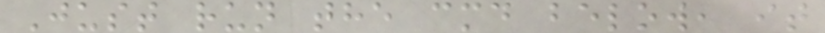Just run the cmd below, it
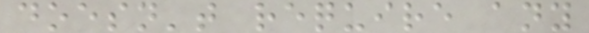doesn't require any
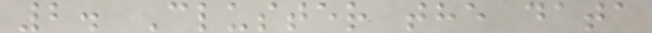2. Cluster the data
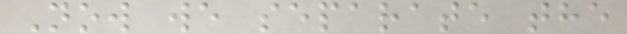Now we separate the
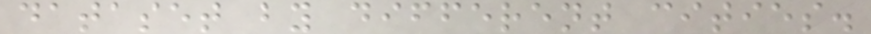dataset by different cities.
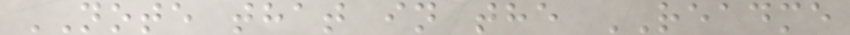NOTE that in the README
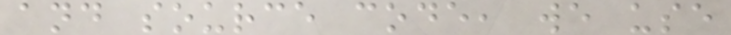and source code, we use
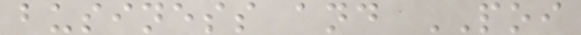business and POI
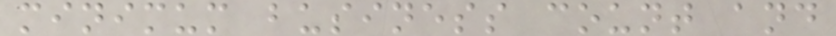minimum business count and
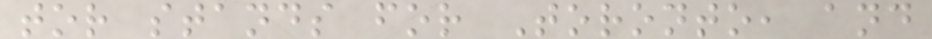tor stands for Toronto, and
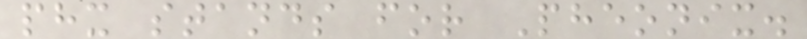phx stands for Pheonix.
